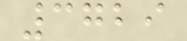3729
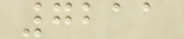7211
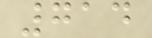714
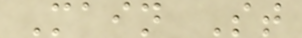Main St
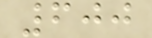600
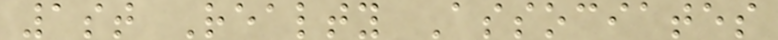1st Realty Associates
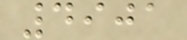4901
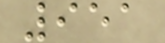951
